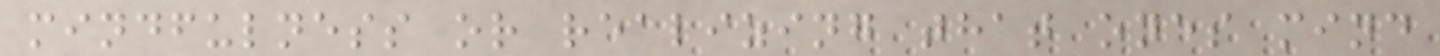mindfulness or realizing that ones mind
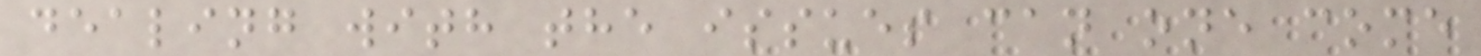dealing with the issues can one come
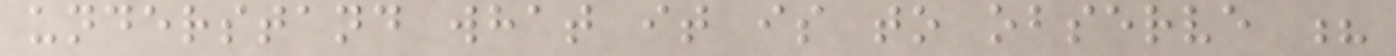understand what it is to observe ?
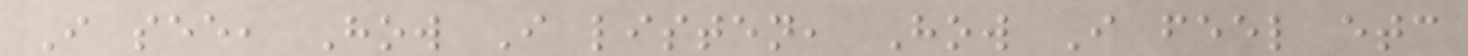I see, How I listen, How I feel etc
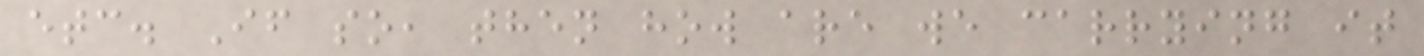etc. If so, then how are we carrying it
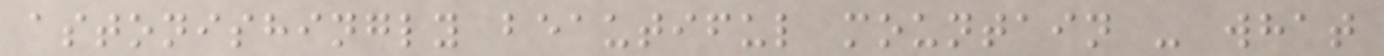astonishingly beautiful mountain - what
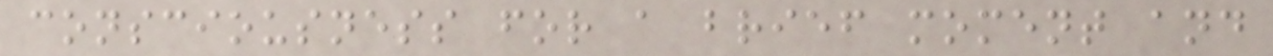consciousness for a brief moment and
